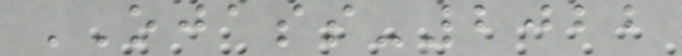OJASS-2022
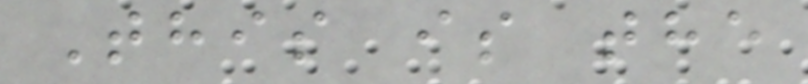This is the
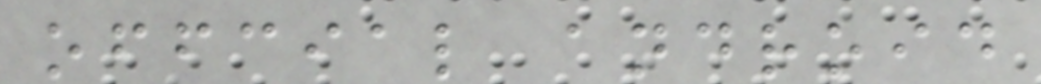offcial android
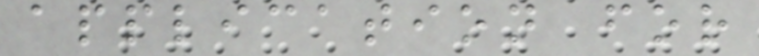application for
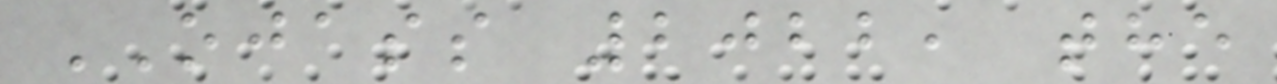OJASS 2022, the
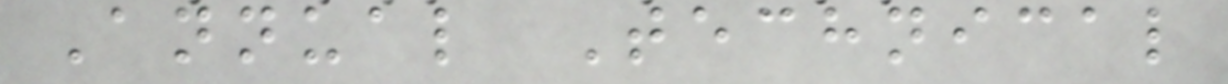Annual Technical
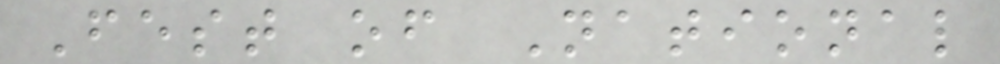Fest of National
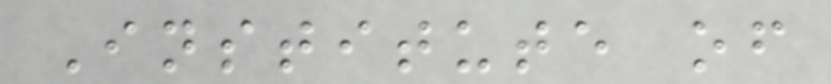Institute of
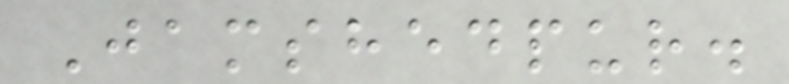Jamshedpur.
